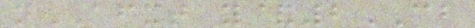nAFXT y&2CB
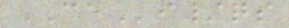CEi/qs
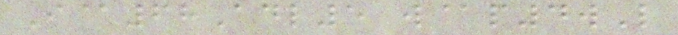I@68Adl5 w@p4wL
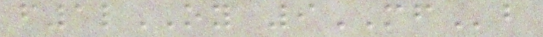f1lOY 9MFb
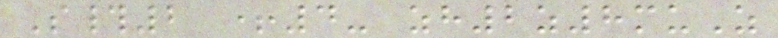S#2 +4- zh2z8muZ
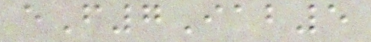eF7Iab5
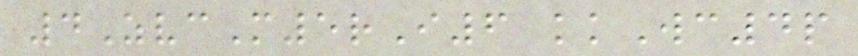4ZvcM5rI6 kkWc4p
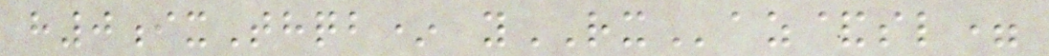h0ixThqb* yRXaz&sl=
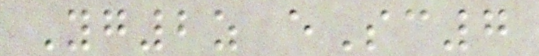Yg2z eSc7
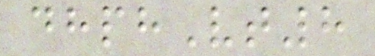dhphVt8
